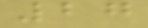27
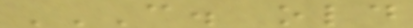C. OLD
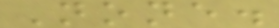None.
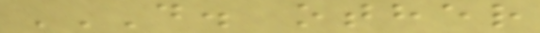D. OTHER
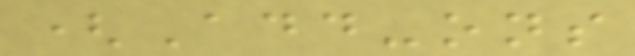(Add-ons
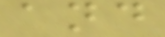and
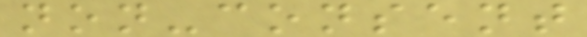non-consent
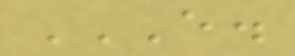E.
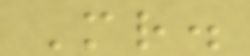Mr.
